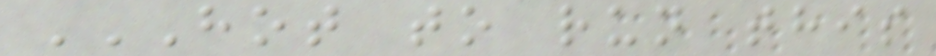HOT TO RUN THIS
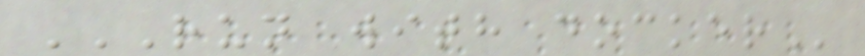RUN WITH DOCKER
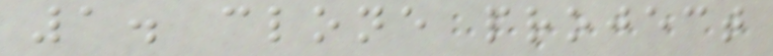1. clone project
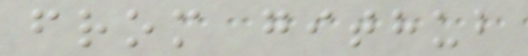from github
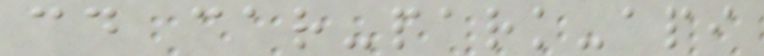cd car-park-api
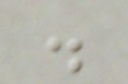.
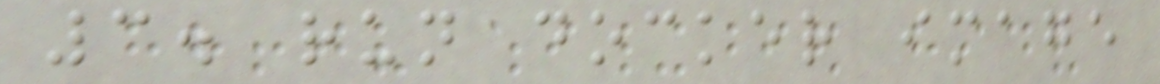3. run docker image
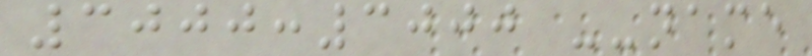3000:3000 --name
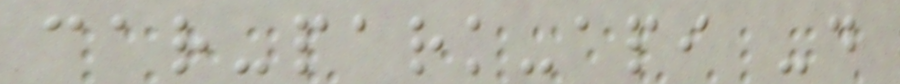car-park-api -d
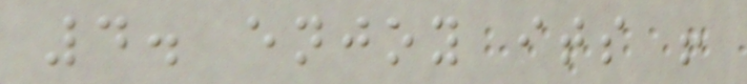4. enjoy its !
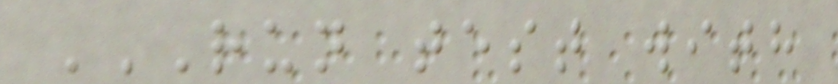RUN TEST WITH
